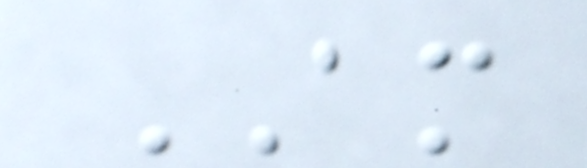AM
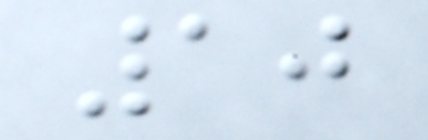10
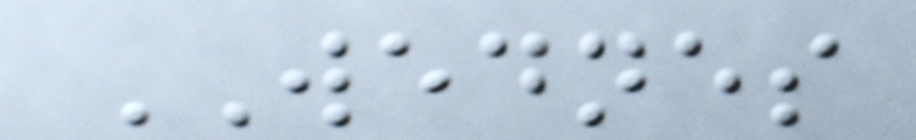WEDNES
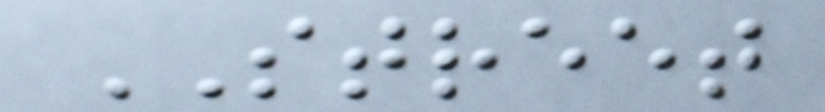STREET
